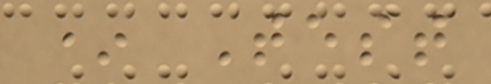* Test
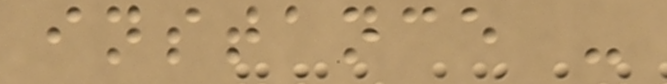instance -
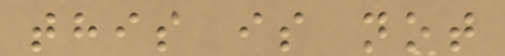this is not
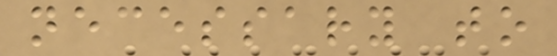necessary to
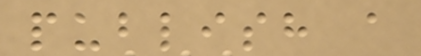publish a
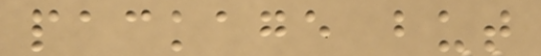package but
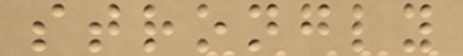strongly
